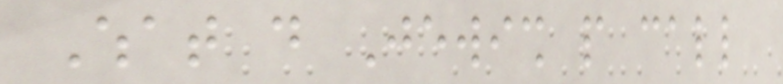What do Jewish people call
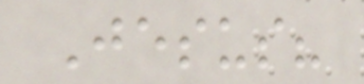Jesus?
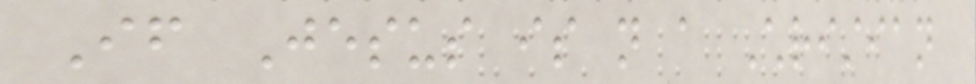If Jesus is not a Christian
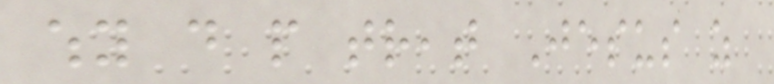why do people treat Jesus as
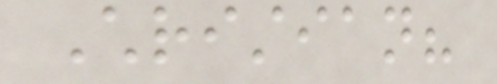Christian?
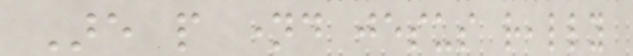Are people named jesus really
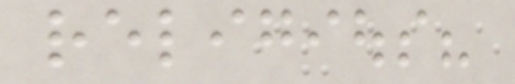religious?
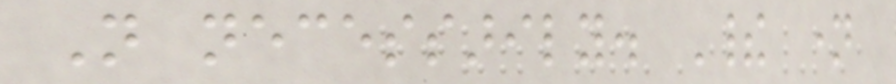Not necessarily. Their name
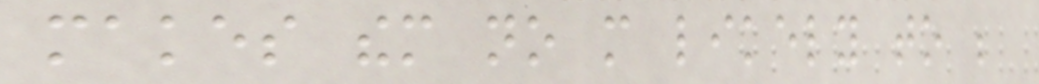makes them no more likely to be
